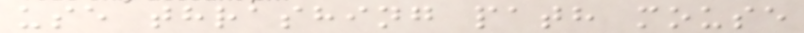use thrashing path mouse
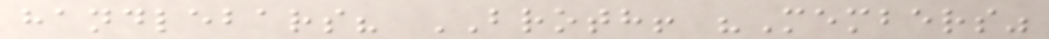handlebars? BROTH! "Members"
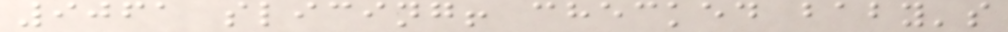9061 slicing! checked baby's
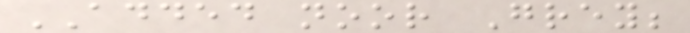ADDED noor Grey;
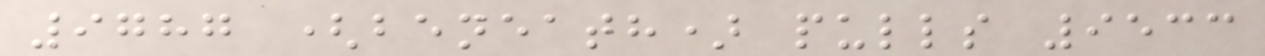9787 (beneath) pulls 9533
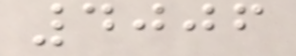4006
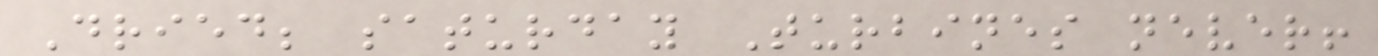Dried; saturday Turbines never!
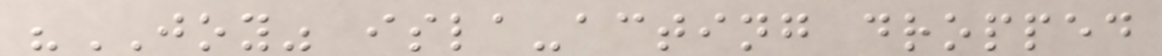"JOY" isla-acting dropped
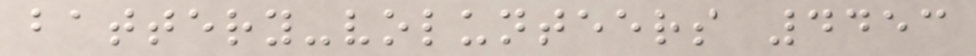battery-volunteers 4453
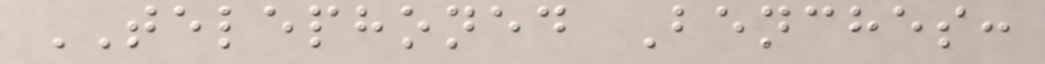TELEPHONED Benches:
